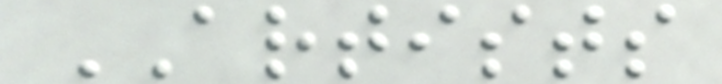ARTISTS
